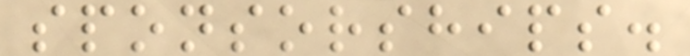sponsorships.
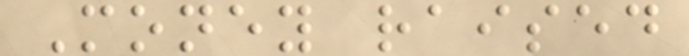Money raised
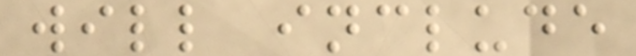will include
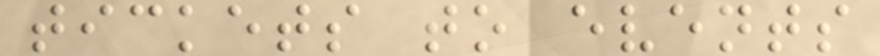tickets to events
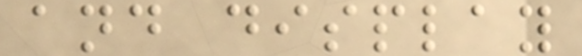and display
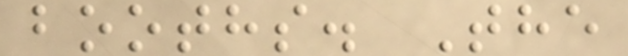booths. The
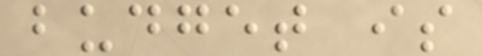budget is
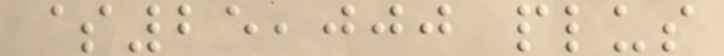$25,000 plus
